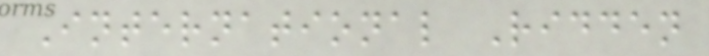International Ridden
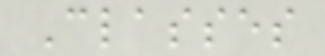Classes
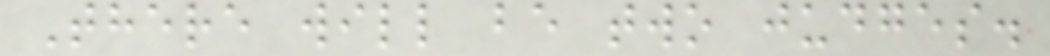There will be two judges.
